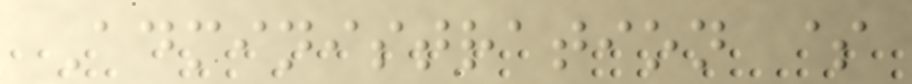Administration $
